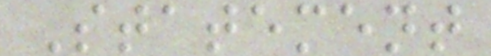Statement
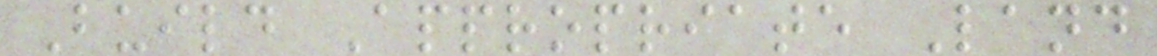Build Appropriate Land
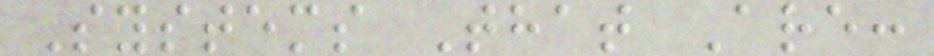Systems That Are:
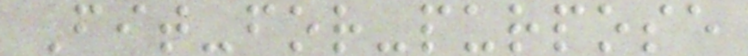Fit-for-purpose
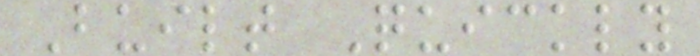Built Quickly
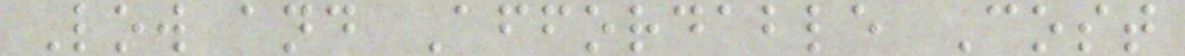Low and Affordable Cost
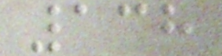138
